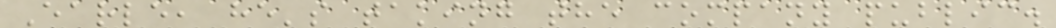Earle, he's taking the company public.
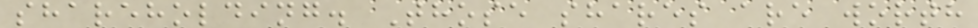shareholding. Those shares are worth
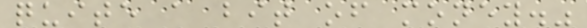quite a bit of money."
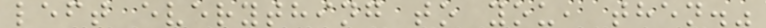left everything to you, then."
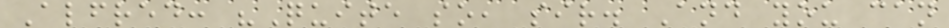Alfred: "Quite so, sir. And you can
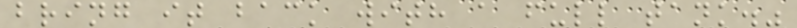bring it back with a full tank."
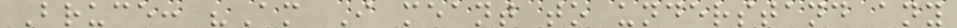Bruce: "Am I meant to understand any
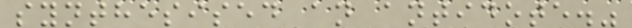synthesised an antidote."
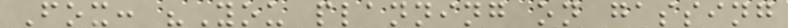Fox: "You planning on gassing
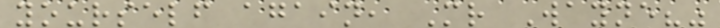yourself again, Mr Wayne?"
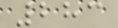283
